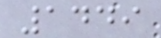1449
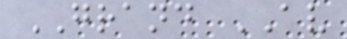GRAND AV
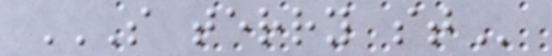S TERRY ST
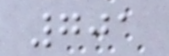701
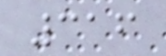316
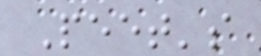Peet's
